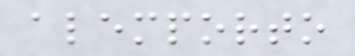alemporto
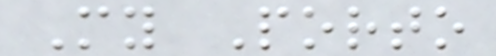My Porto
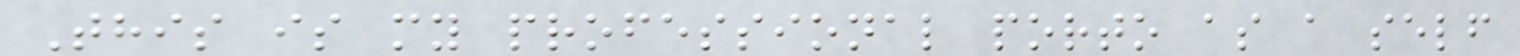This is my professional porto as a self
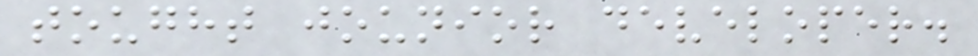tought jounior developer.
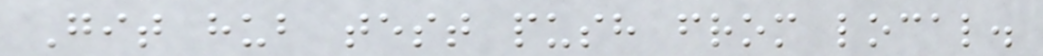Git hub test push from local.
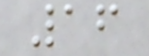16
